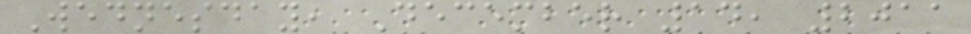Wednesday, December 14, 2011
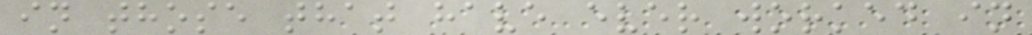in those that have ever worked in
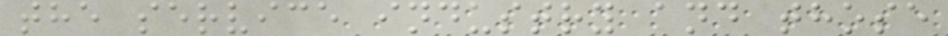the service industry and those
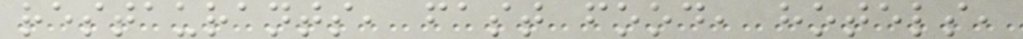restaurants, fast food, hotels,
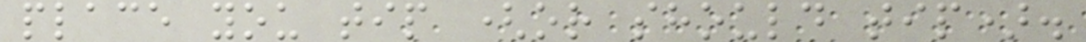place you tip (or should tip).
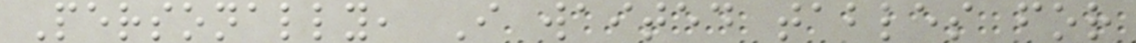Personally, I waited tables for
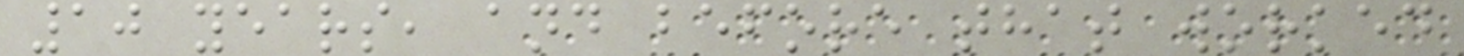10 years, and before that worked
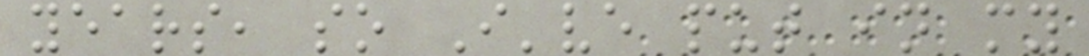years, so I've put in my
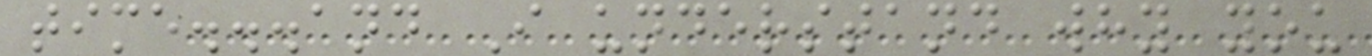time...and I understand why you
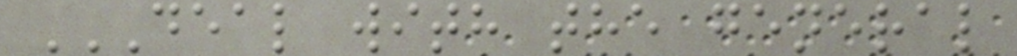DEAL WITH THE GENERAL
